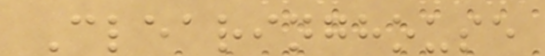Clearinghouse
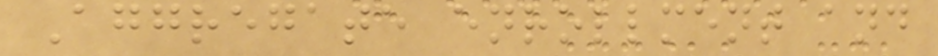Aggregate enrollment and
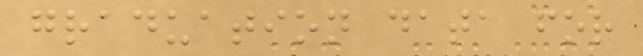graduation data for
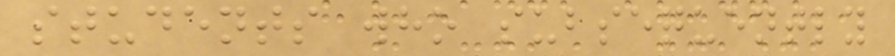students who subsequently
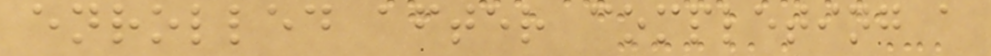enrolled after completing a
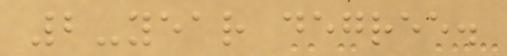2-year degree.
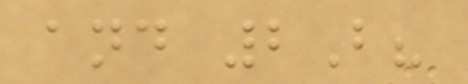and 2B?
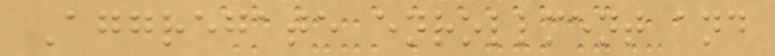Aggregate enrollment and
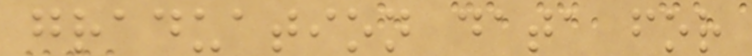graduation data for
